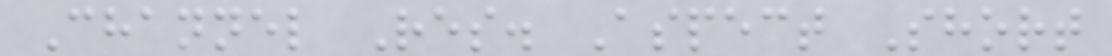Channel Res. Aspect Short
